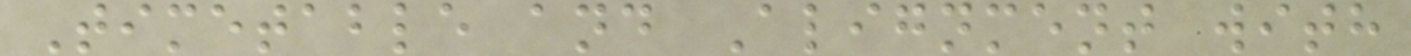Timetable and Alignment with
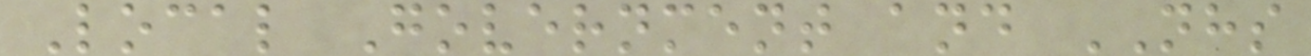Local Government and NHS
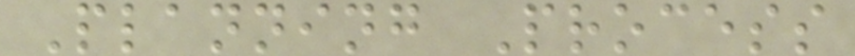Planning Process
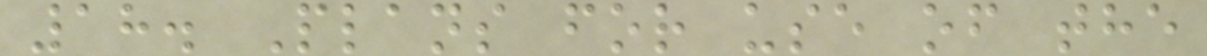18. Plans for use of the
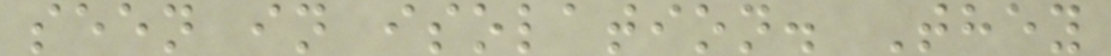seen in isolation. They
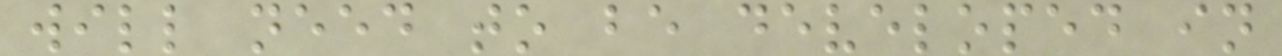will need to be developed in
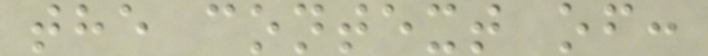the context of:
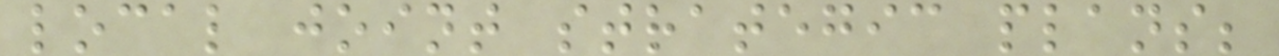local joint strategic plans;
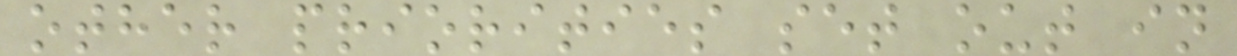other priorities set out in
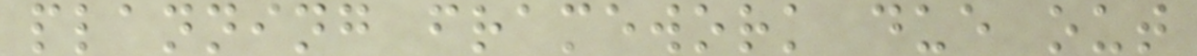planning framework due out
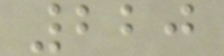220
